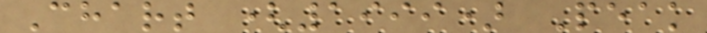Chart (1999) Peak
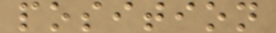position
